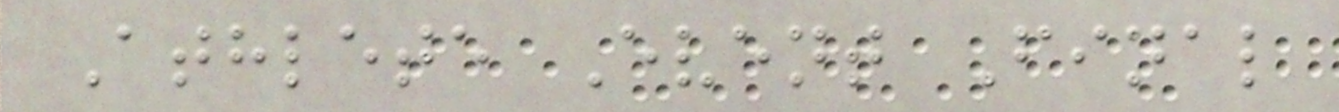Athlete Event Final
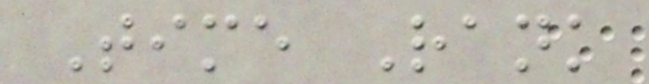Time Rank
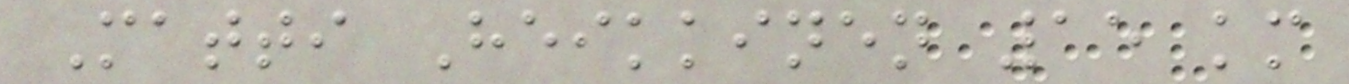Matti Heikkinen 15 km
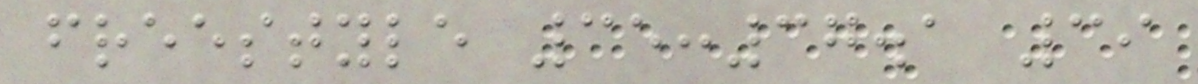freestyle 35:37.1 39
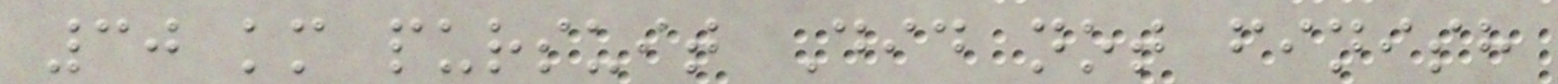30 km pursuit Did not finish
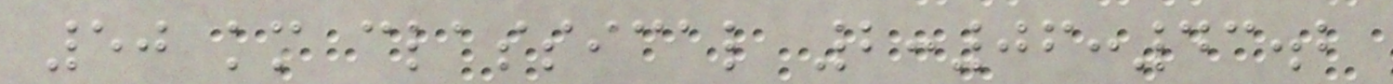50 km classical 2:06:43.2
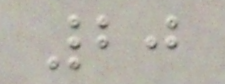20
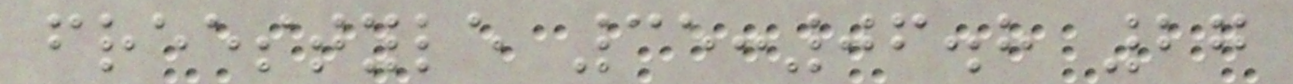freestyle 35:06.8 27
